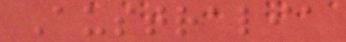Australia
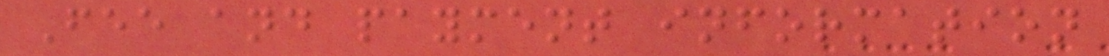Fee and payment information
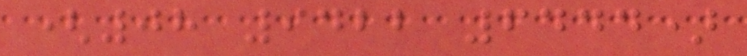(08 9422 6444)
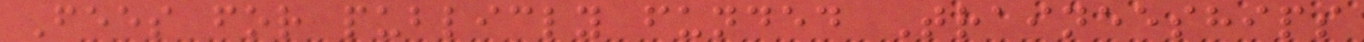Fees for publicly funded Traineeships
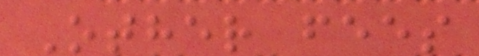Other fees
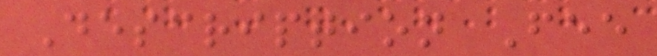Description Fee
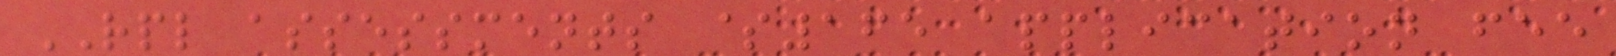RPL assessments $165 application fee
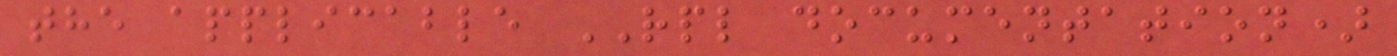the applicable RPL documentation)
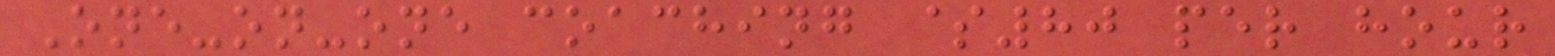One-on-one coaching $80 per hour
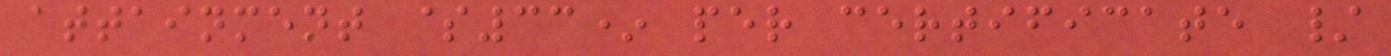attainment $33* per certificate /
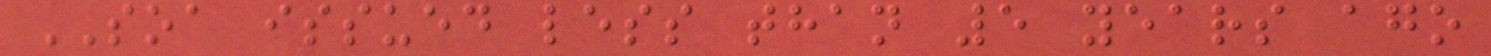SOA issued less than 5 years ago
